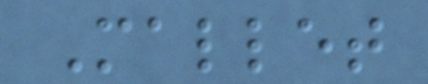Mallet
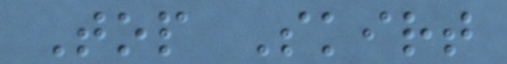Top Skirt
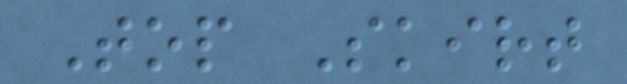Top Skirt
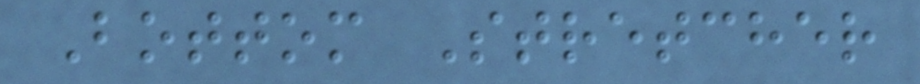Bottom Stretcher
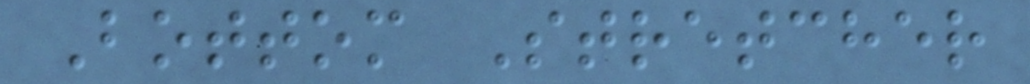Bottom Stretcher
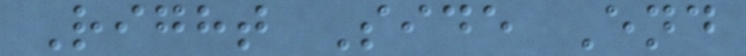Right Side End
